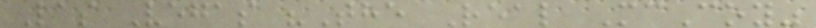Las Vegas "The Real McCoy"
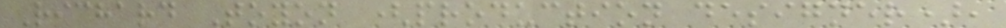Richard Toyon (production designer),
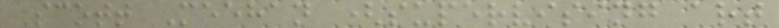Scott Meehan (supervising art
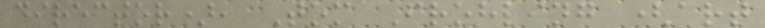director), Tom Frohling (art
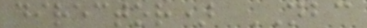director) NBC
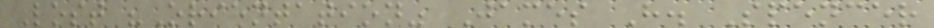Lost "Orientation" James H. Spencer
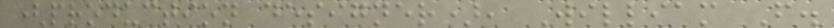(production designer), William F.
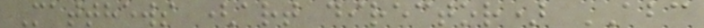Matthews (art director) ABC
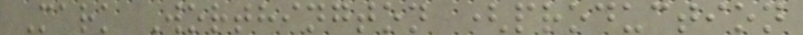Mark Worthington (production
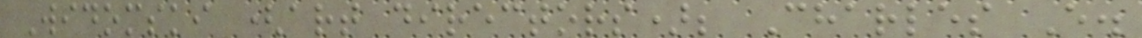Widomski (art directors); Charles E.
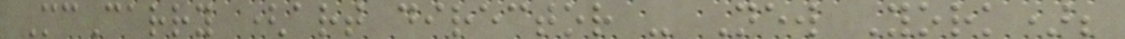McCarry (art director - New York);
